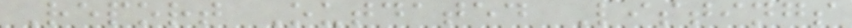Report Outdated Listings
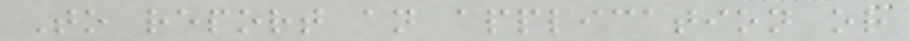To report an application or
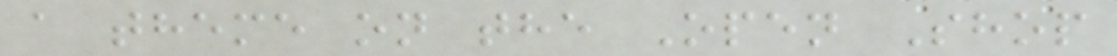a theme on the Open Shop
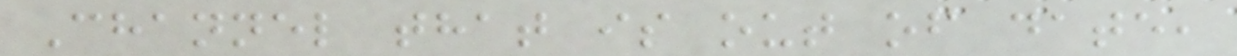Channel that is out of date,
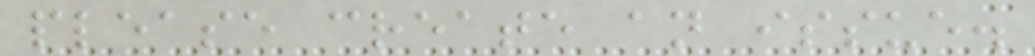please create an issue.
